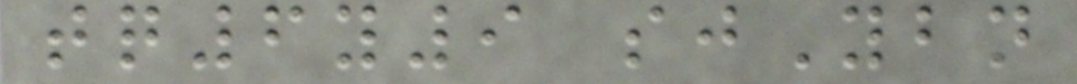tq6y9 sjYbn
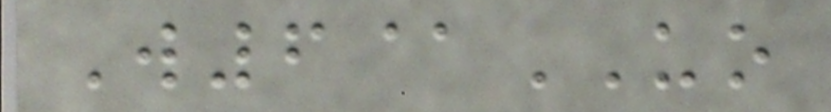W6@UO
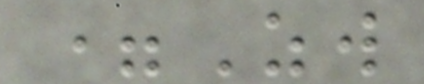=Zw
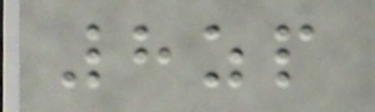8zp
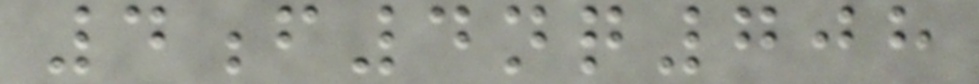4f4nq708
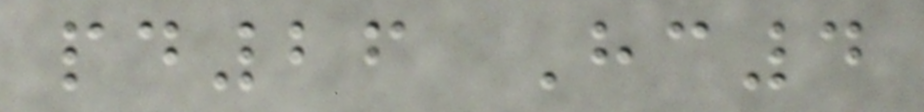pd26 Hc4
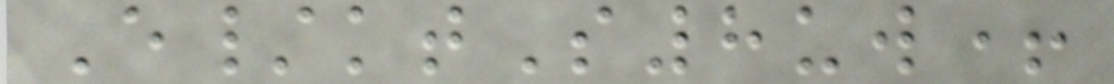E/ktS8uw+
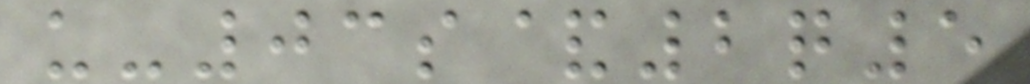u-03s&2q5
